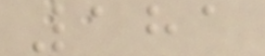181
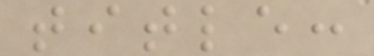title:
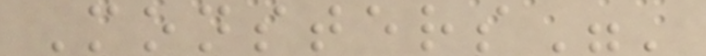Monsters"'
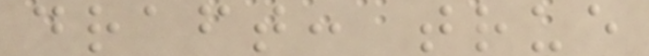draft: true
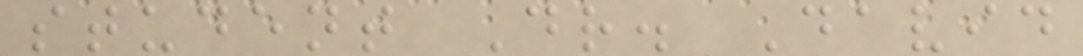student Dr. David
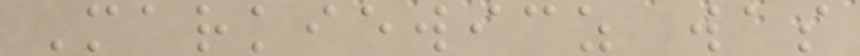Markiewicz was
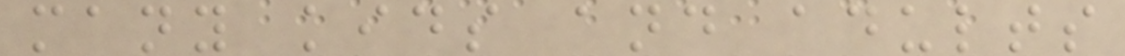many kids and adults
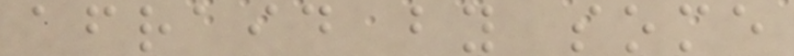afraid by some
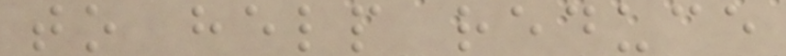to help reduce
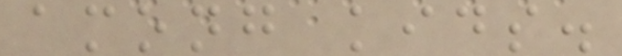among kids.
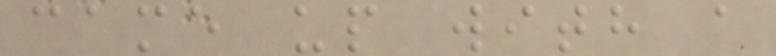came up with a
